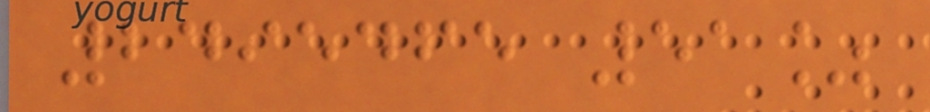2495465 51%
